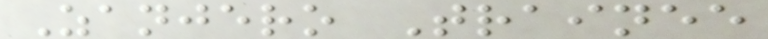Zanjero Trainee
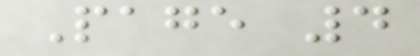Page 4
